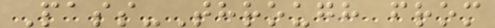Pass-Through from
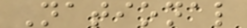National
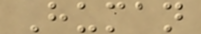Human
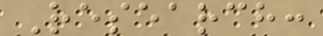Research:
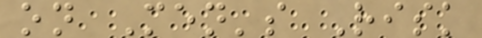on Men's Risk
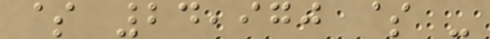$ 24,970 $ -
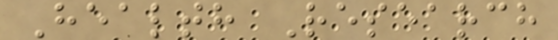Health Research
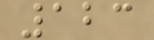123
